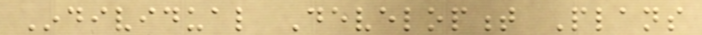Individual Development Plans
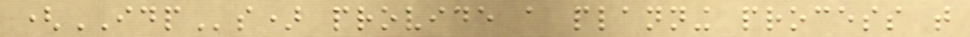(IDPs) provide a planning process that
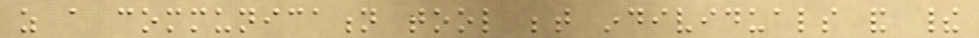as a communication tool between individuals and their
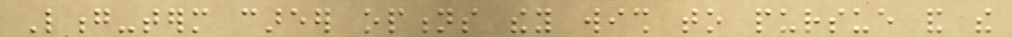Long-term career options they wish to pursue and the
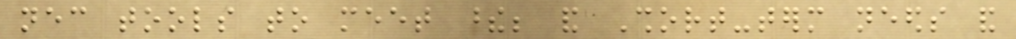necessary tools to meet these; and Short-term needs and
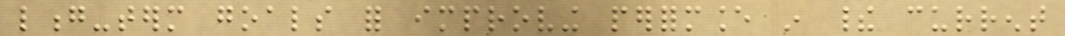long-term goals for improving performance in their current
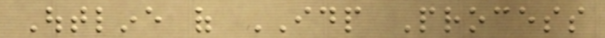Outline of IDP Process
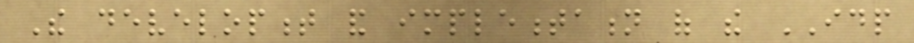The development and implementation of the IDP
